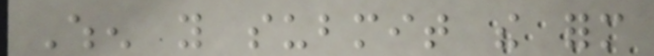When you submit the form
